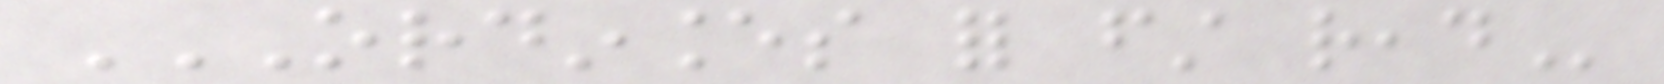ORDINANCES FOR FIRST READ
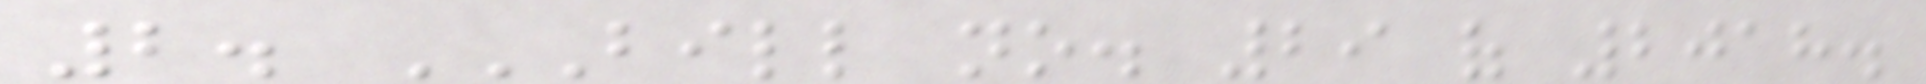2. BILL NO. 29 OF 2018.
